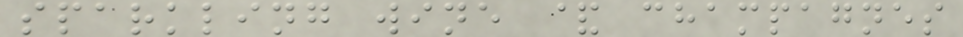sparkling wine & champagnes
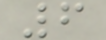6
